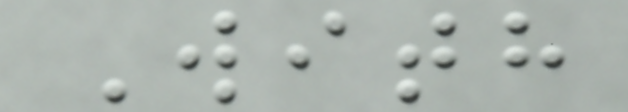With
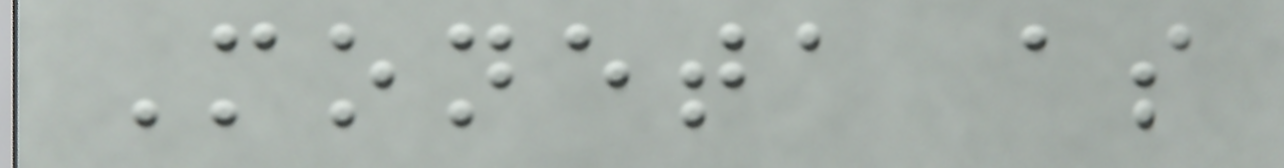Moneta as
